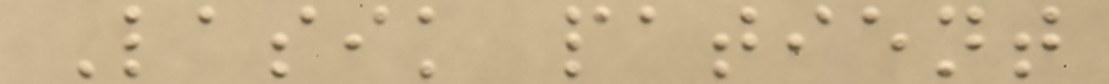Lasik patient
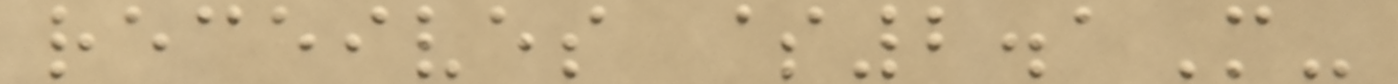receives $2.1M-
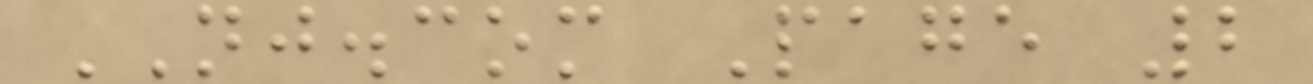NJ.com Page 2
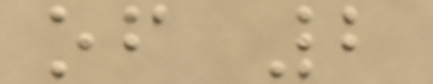of 2
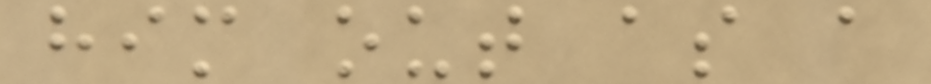him out as a
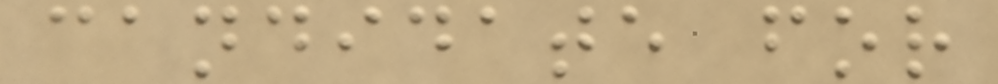candidate for
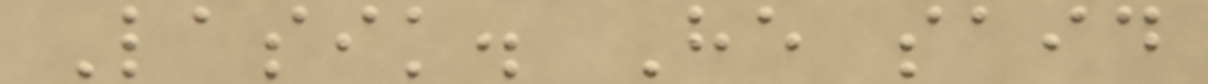Lasik. He said
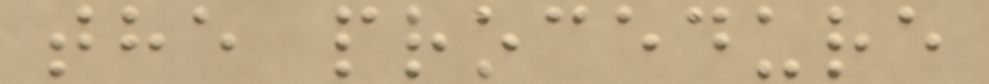the procedure
